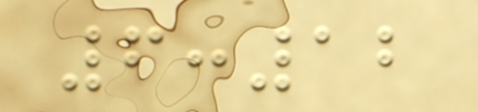6:12
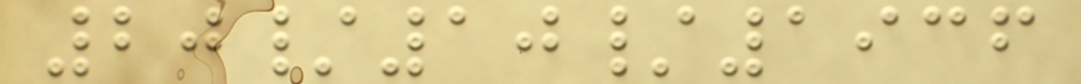20/10/1936
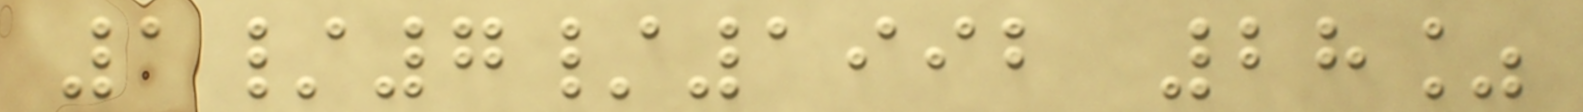1/7/1992 28%
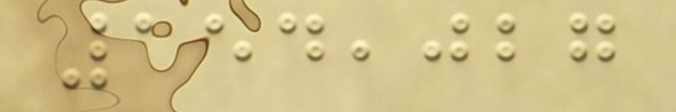154,027
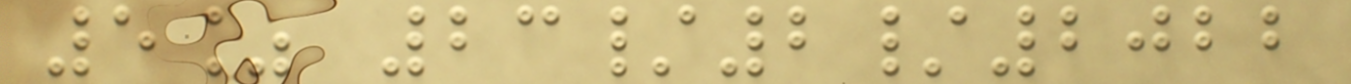5% 23/2/2022
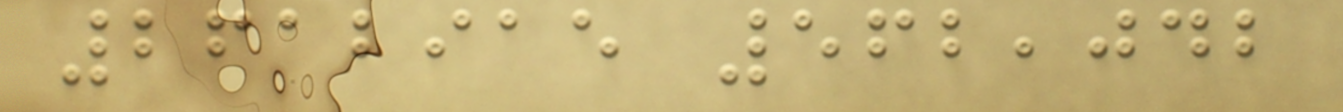2612915 562,042
